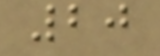20
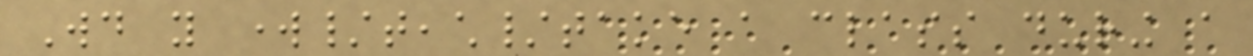Would you work/teach/take a class during a
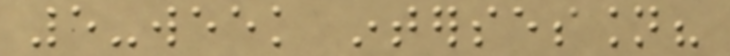5-week intersession?
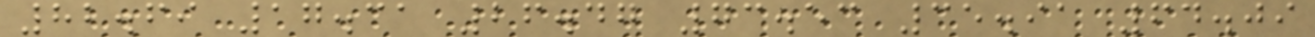82.69 17.31 26.47 73.53 35.91 64.09
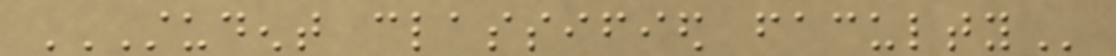STUDENT CLASSIFIED FACULTY
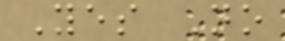Yes No
